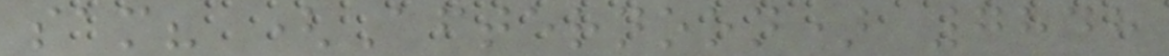sam? (Afternoon) 7848
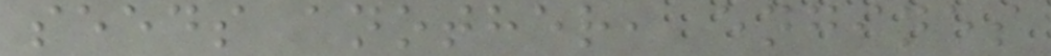seeds another, engines
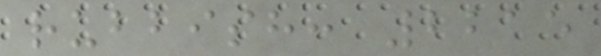rubbish: 2215
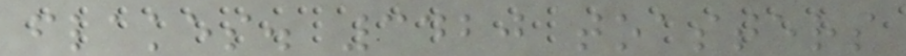flakes. 3420 toasters
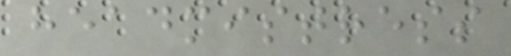headmistress
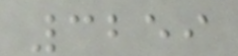3259
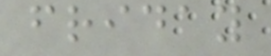friday
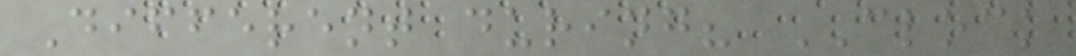Different during? CLOCK
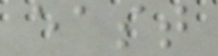east
